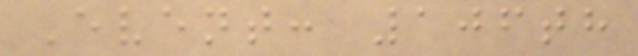Event: 106th
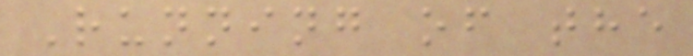Running of the
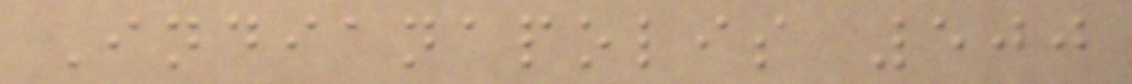Indianapolis 500
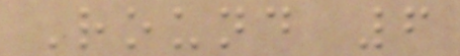Round 6
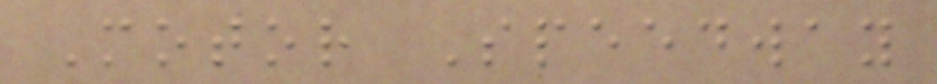Motor Speedway
